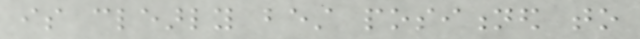is clearly best positioned to
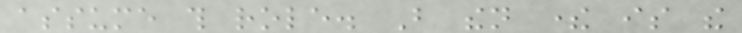assume this role. But then there is the
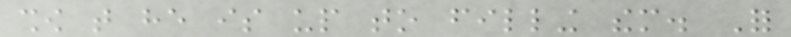show that he is up to filling them. For
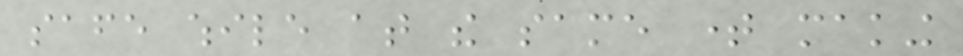safe while at the same time making
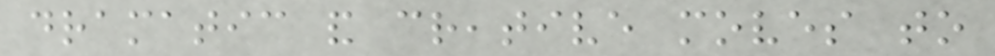dramatic and creative moves to
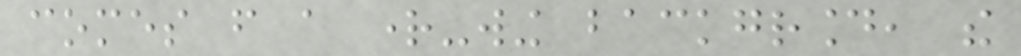comes from a right-wing background, the
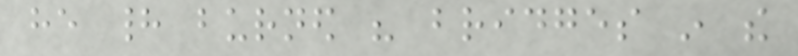he had burned his bridges in the
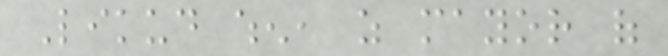Likud when, as mayor of
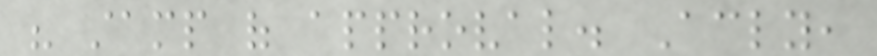his stamp of approval. Accordingly,
